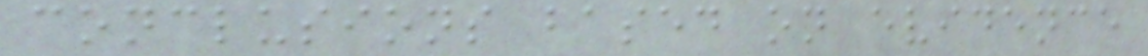conclusions based on evidence
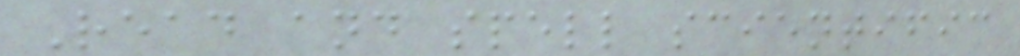Read and spell scientific
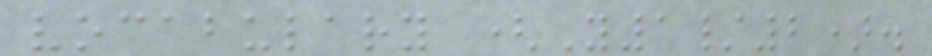vocabulary (Y1/2).
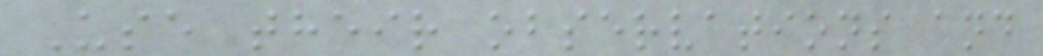Use their observations and
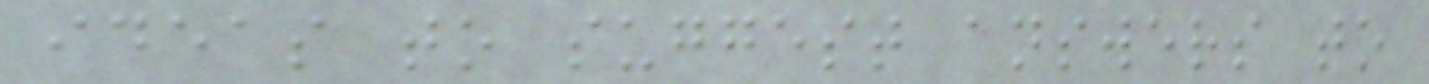ideas to suggest answers to
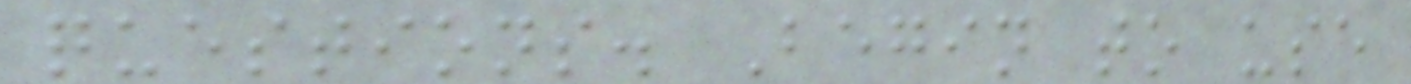questions. Begin to use
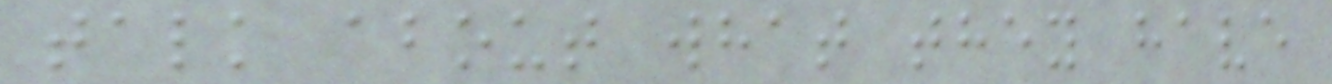talk about what they have
